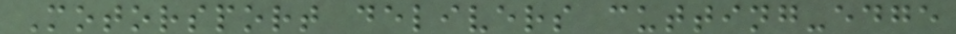Motorsport delivers cutting-edge
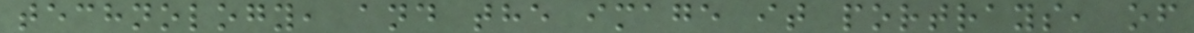technology, and the image it portrays, of
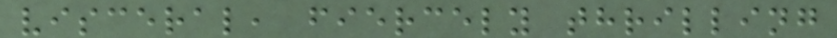visceral, fiercely thrilling
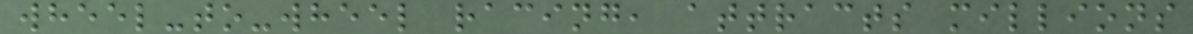wheel-to-wheel racing, attracts millions
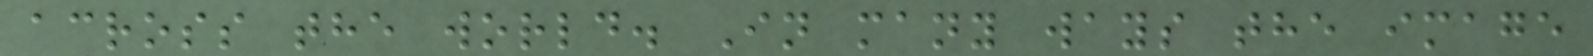across the world. In many ways the image
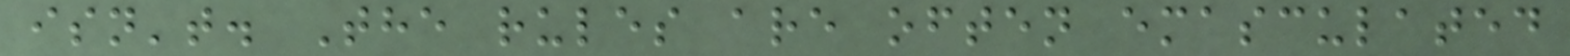isn't. The rules are often emasculated
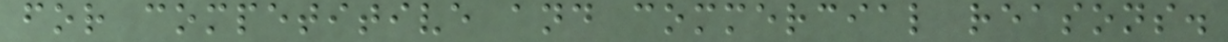for competitive and commercial reasons.
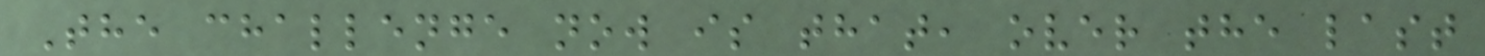The challenge now is that, over the last
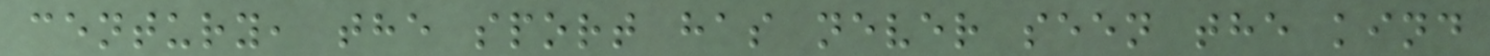century, the sport has never seen the kind
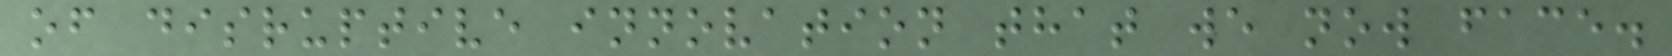of disruptive innovation that we now face.
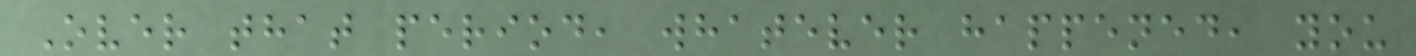Over that period, whatever happened, you
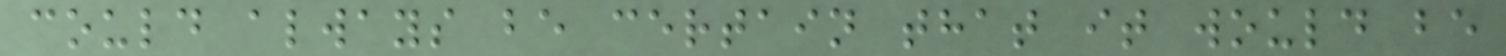could always be certain that it would be
